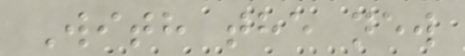With the new
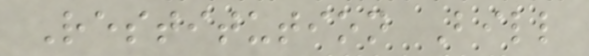Restitution Bill
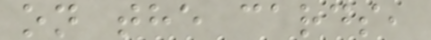on the cards,
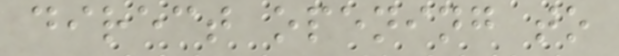direct opening to
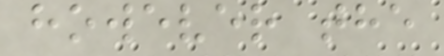however the
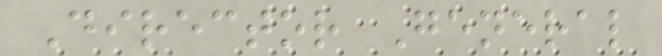Director General
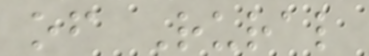of Rural
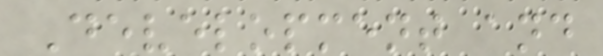Development and
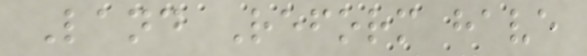Land Reform have
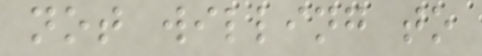not willing to
